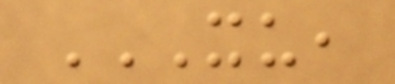XU,
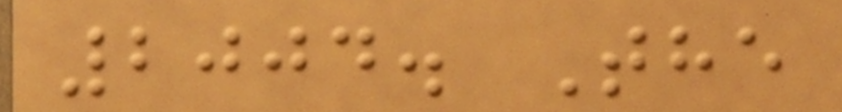2004. The
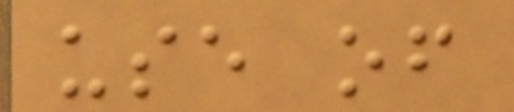use of
